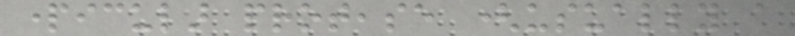particular protease (usually a
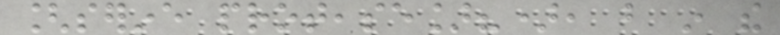[serine protease]?), but in the
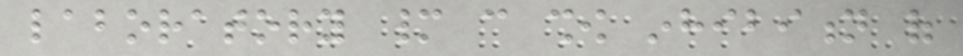laboratory many can show inhibition of
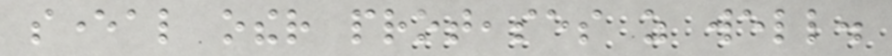several other proteases as well.
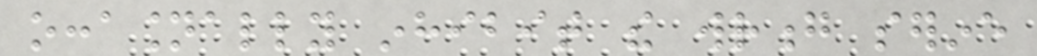occasionally inhibit the wrong serine
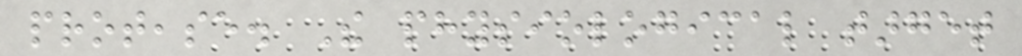protease. The physiological target
